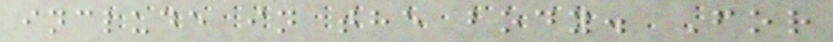include in the body. For
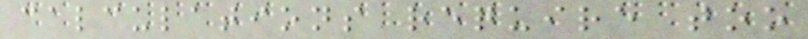calculations require too
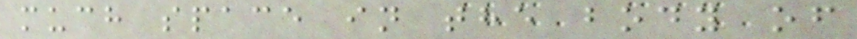much space in the body of
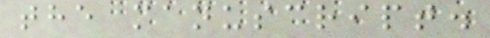the manuscript.
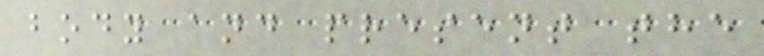body and present the
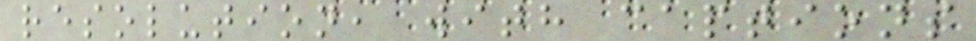resolution, with captions
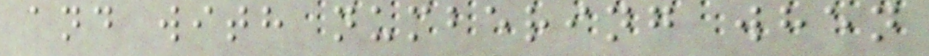and with numbering when
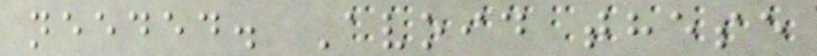needed. Avoid these
